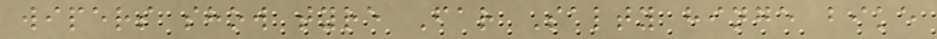wipers show tyre Far Salty hinge bike
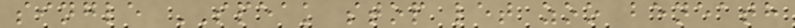single SPEAK stop let zoo beneath
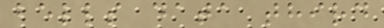bells data third
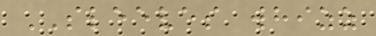SLEEVES whizz
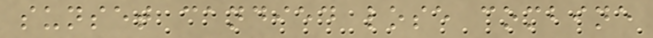sunset candied lose combine
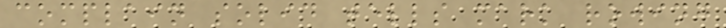complain solid tells mark rowing
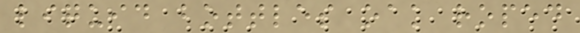liquid bottles oak roped
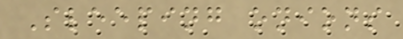Sleeping onions
